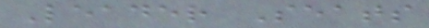Leader Seats
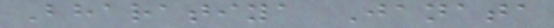Bharatiya Janata
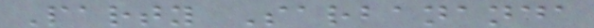Party Sarbananda
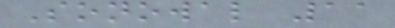Sonowal 11
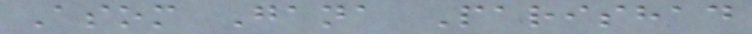Asom Gana Parishad
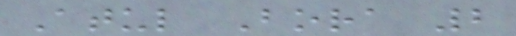Atul Bora 2
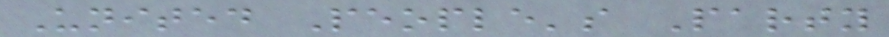United People's Party
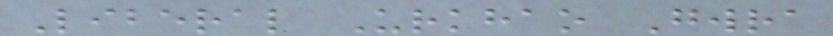Liberal Urkhao Gwra
